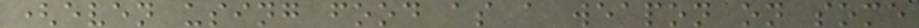(even using food as a weapon on some
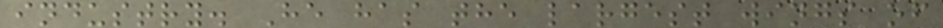industry. He has the largest wings of
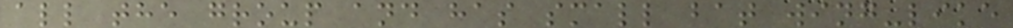all the group and has small bat wing-like
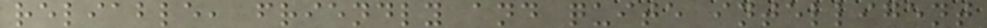reliable, friendly and quite intelligent
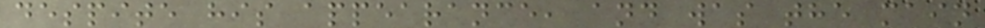despite his appearance, and was the main
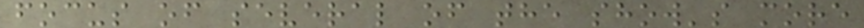focus of several of the show's more
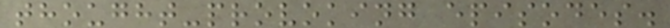thought-provoking episodes.
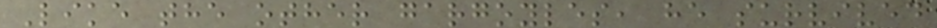Like the other gargoyles, he survived
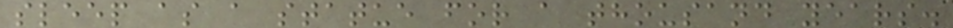sleep as a statue for a thousand years.
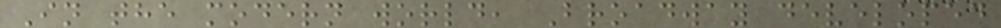In the modern world, Broadway developed
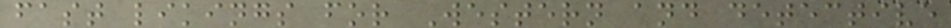fast likings for Western and detective
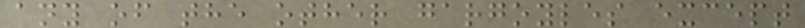any of the other gargoyles except
